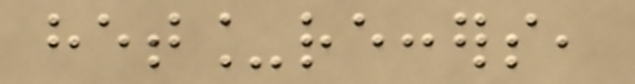het_reccers,
